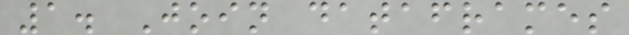1. Join dataframes
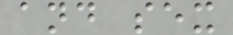and sex
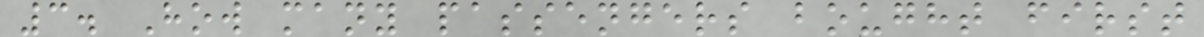3. How many passengers bought first
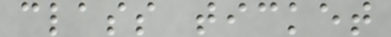class ticket
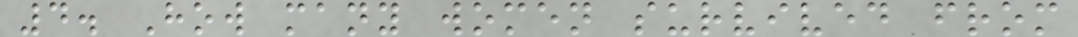4. How many women survived from
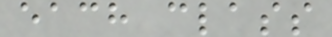each class
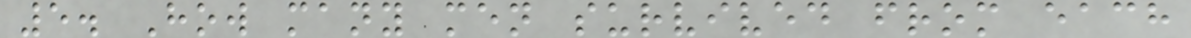5. How many men survived from each
